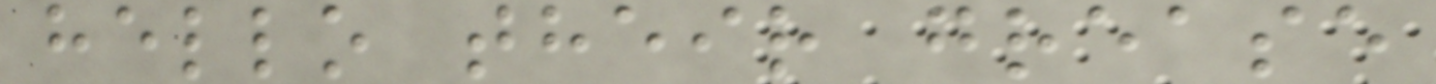hello their grease
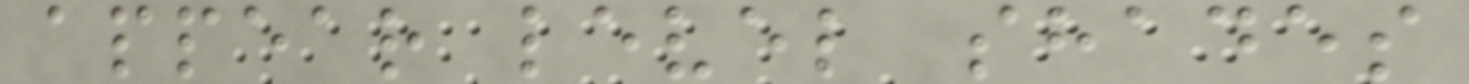appear level shades
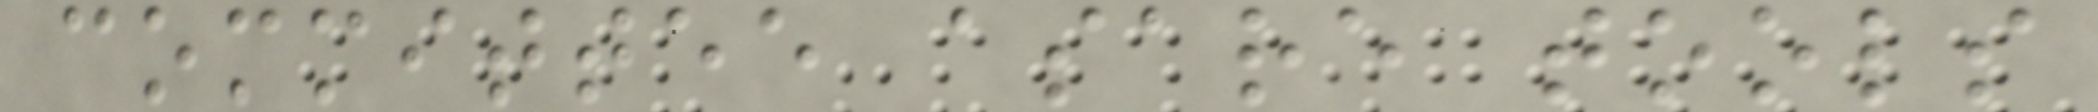committee asare tools
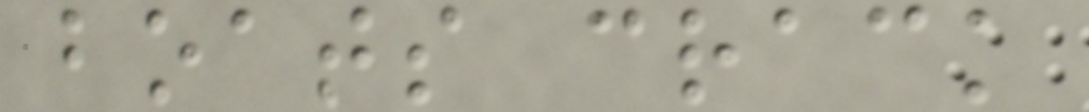boats crack
